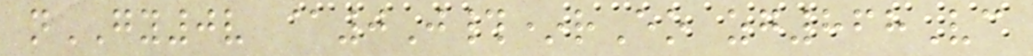nGY0v @0J#*rEo zg868Vc
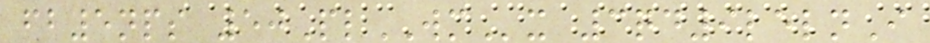fb5nps 50PlWMx 3qd9lelnI
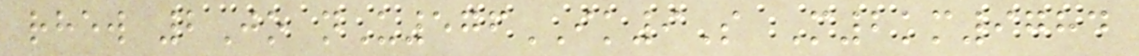rhew 2Jo nU576IK9S M2km9784
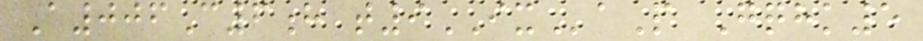A006C6h t9IXaP Gqhk5
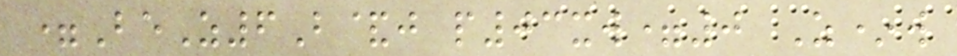=BeZ6B&j p03xw=0 Z*w
